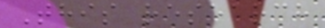This research
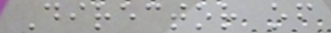Director of
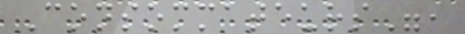Consommateurs",
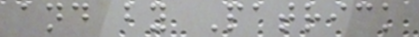and by Patrick
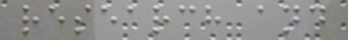research and
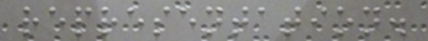representation.
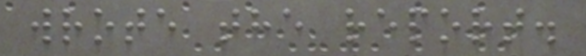wrote the report.
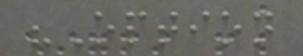"Option
